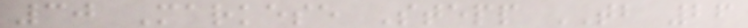30 Markese Stepp TB 26
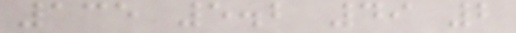135 5.2 49 2
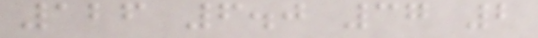126 6.0 37 2
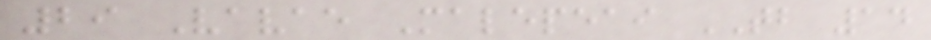29 Vavae Malepeai TB 14
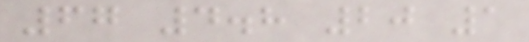67 4.8 20 1
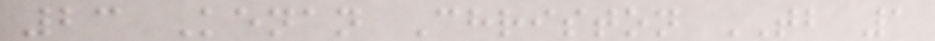23 Kenan Christon TB 1
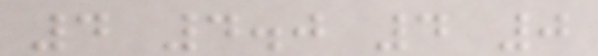4 4.0 4 0
